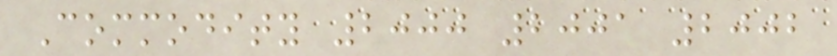Commodity 2000 2001 2002
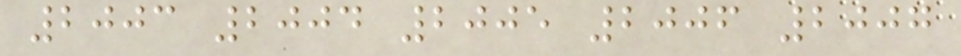2003 2004 2005 2006 2007
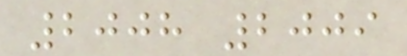2008 2009
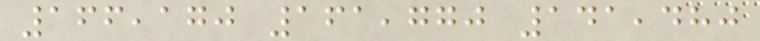166,170 161,770 141,480
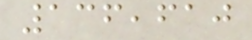136,610
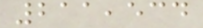211,534
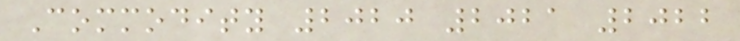Commodity 2020 2021 2022
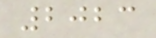2023
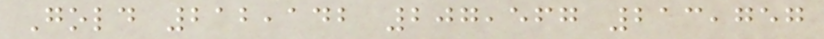Gold 212,142 207,567 213,757
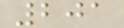201
